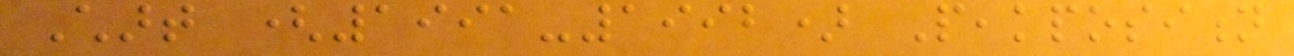Chart (1991-1992) Peakposition
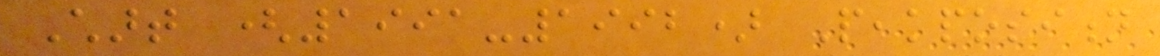Chart (1991-1992) Peakposition
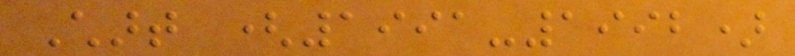Chart (1991-1992)
